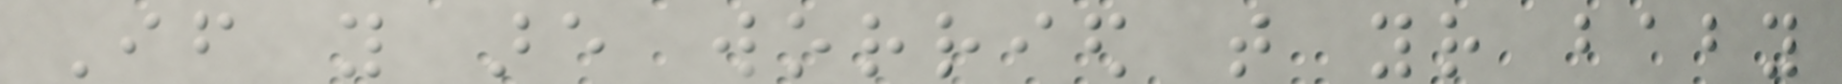If you are worried that your baby
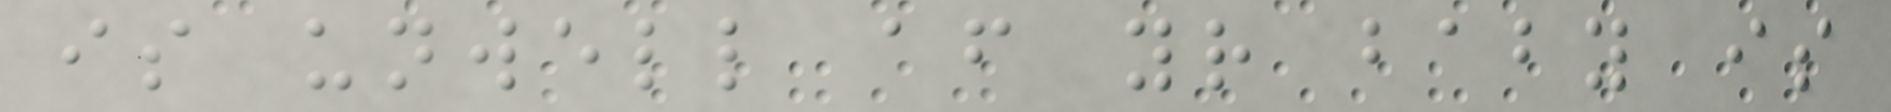is unwell after your baby is
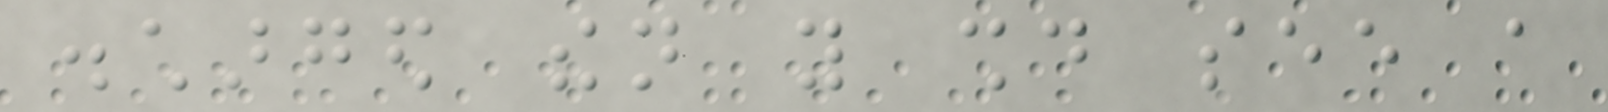discharged then you should see a
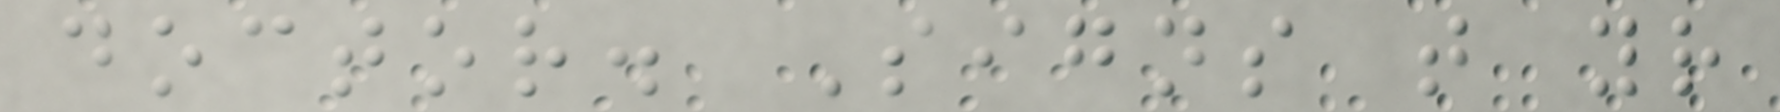doctor. Signs that your
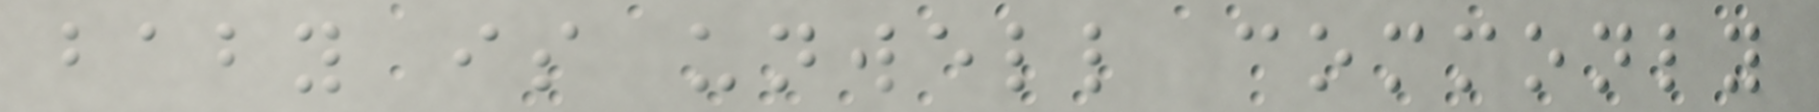baby is unwell commonly
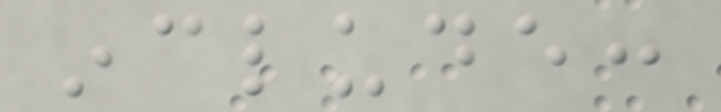include:
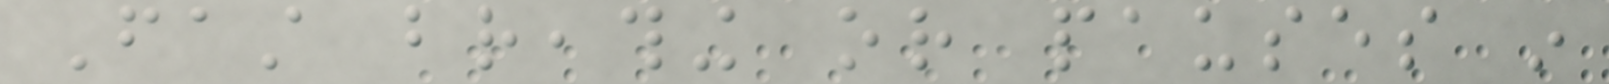Fast breathing or pauses in
